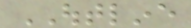OUTLINE
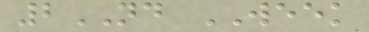2ND WEEK
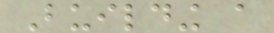Building a
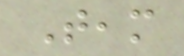Team
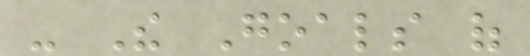- The Goals of
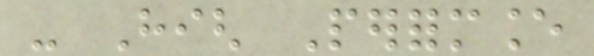- High Performance
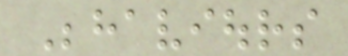Behaviours
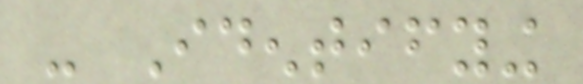- Identifying
